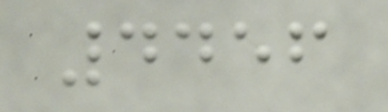4456
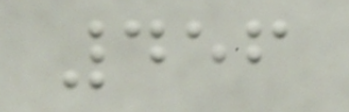456
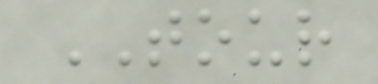TOUR
